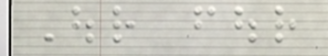Our four
